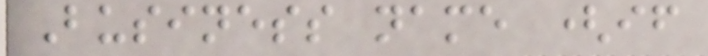Business name (if
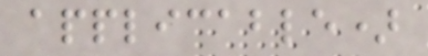applicable)
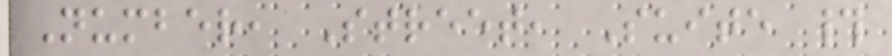Number, Street, Suite #
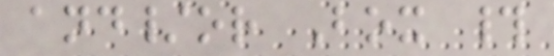and/or Box #
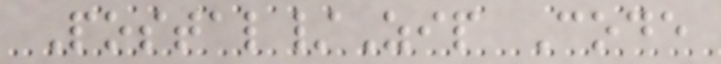Postal/Zip Code
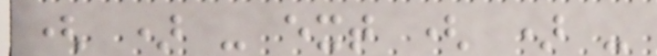( ) - ext ( ) -
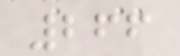266
